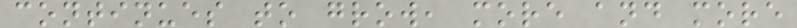continues to grow, more and more
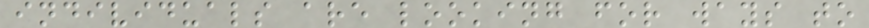individuals are looking for ways to
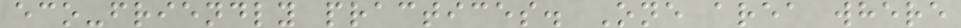eco-friendly practices. One area where
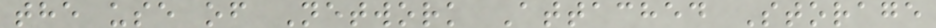the use of Network Attached Storage
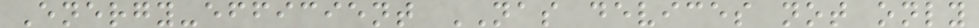Energy-efficient NAS devices not only
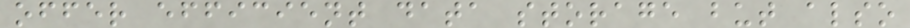offer efficient data storage but also
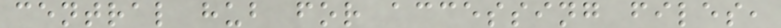central hub for accessing files,
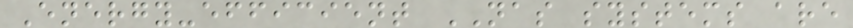Energy-efficient NAS systems are
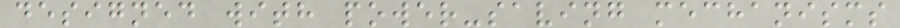designed with power-saving mechanisms
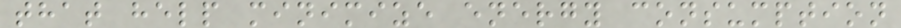that help minimize energy consumption
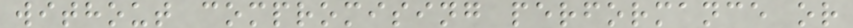without compromising performance or
